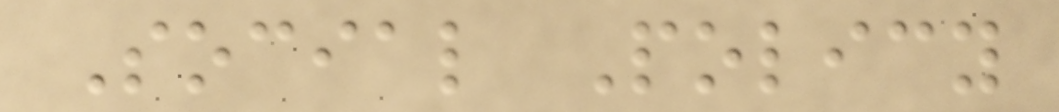Social Policy
